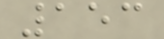153
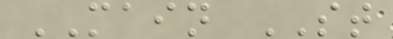MAIN ST
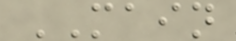MAIN
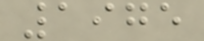1975
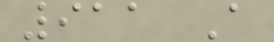911 A
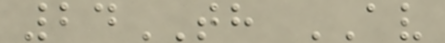24TH AV
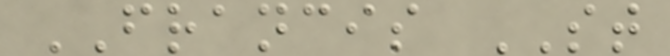FRANCIS ST
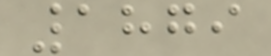1879
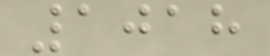1018
